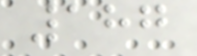187
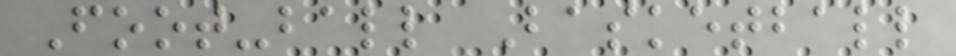Foot-ball Basketball
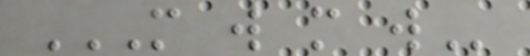M W M W
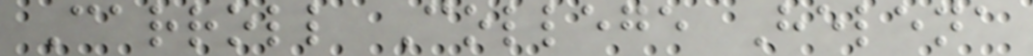Carroll College Helena
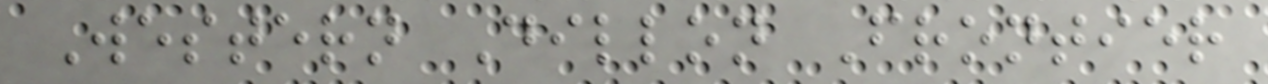Western Dillon Frontier
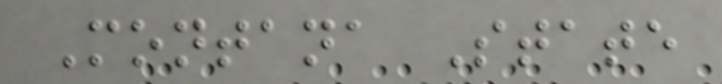Montana State
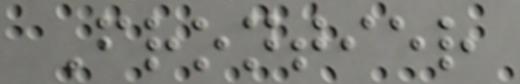Frontier
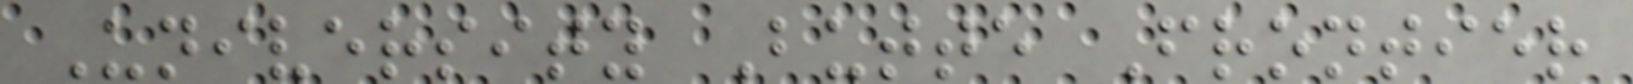University Butte Frontier
